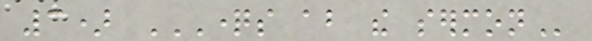3) QUESTIONS ABOUT THE SERMON
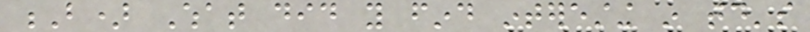B) What did you find interesting in today's
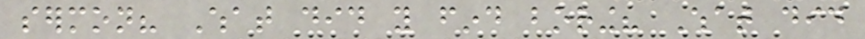sermon? What did you find boring? What did
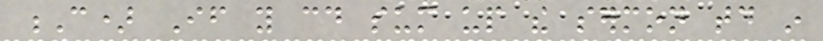C) If you could sum up the sermon today in
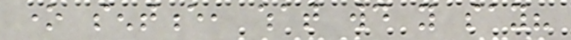one sentence, what would you say?
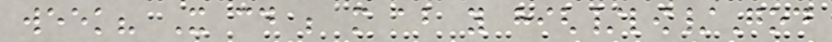week? It could be more about you high/low/God
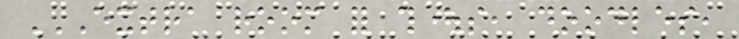EXTRA ROOM FOR THOUGHTS, DOODLES,
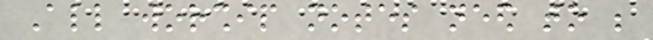All worship notes need to be
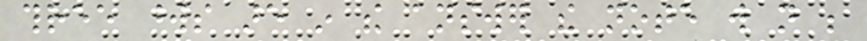three words are in the answer the note will not be
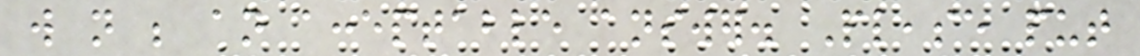will not be an acceptable answer. Please put
